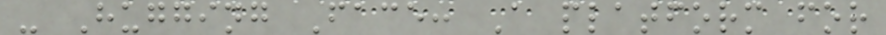- Hugging Face: A platform for
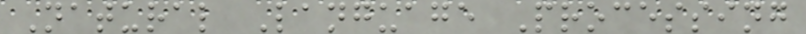Natural Language Processing
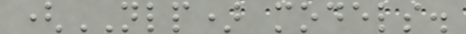(NLP) models.
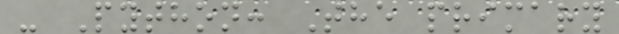- Python: The primary
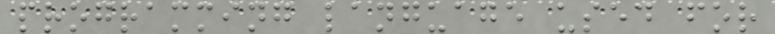programming language used for
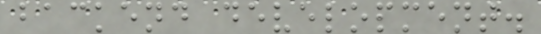backend development.
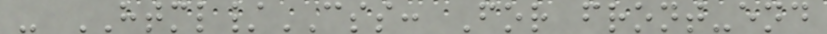- HTML/CSS: For front-end
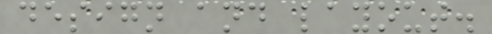design and layout.
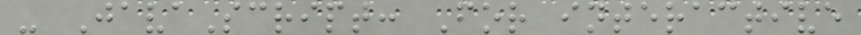- JavaScript: For interactive
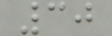30
